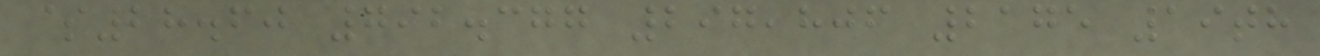$28.60 792.377 297,806 2175 19th
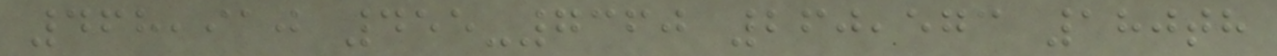468,910 455-7360 260,573 180th
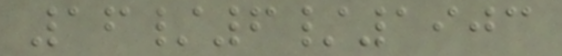16/6/1903
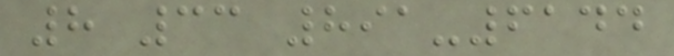8 33 891-6144
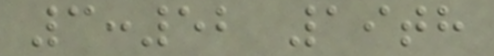3:52 19th
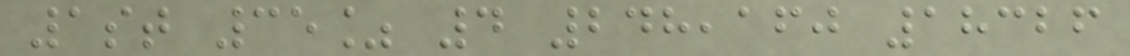1st 35% 4 248,160 18326
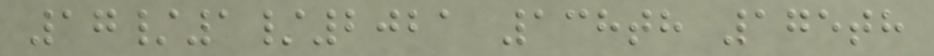17/1/2021 138th 175th
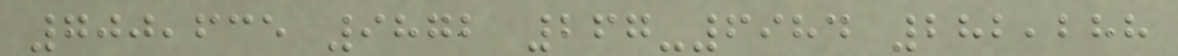700,635 9872 267-6984 282,288
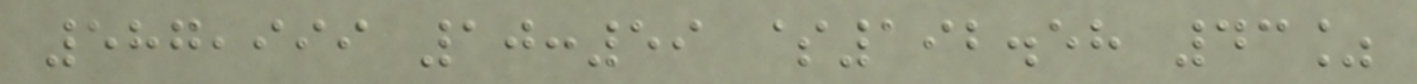587,999 10:59 $192.58 43%
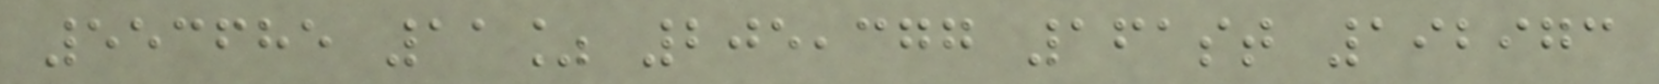553685 11% 205,377 161st 192973
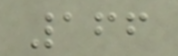166
